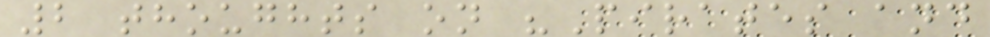2 thoughts on "Pirates and
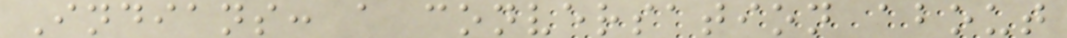Indians: a conversation about
